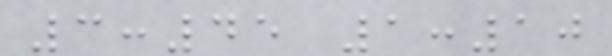3:45 1:10
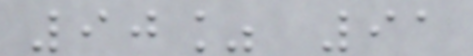90% 91
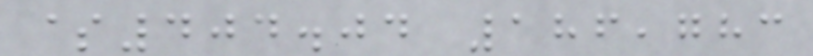$404.04 186,783
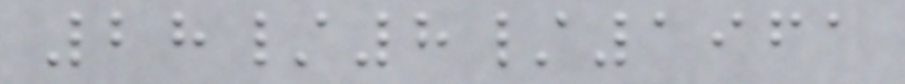28/8/1961
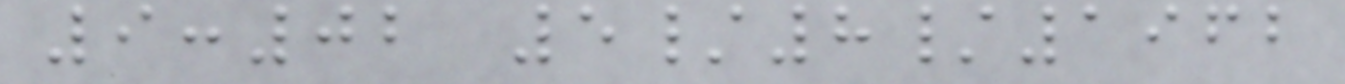9:02 5/8/1962
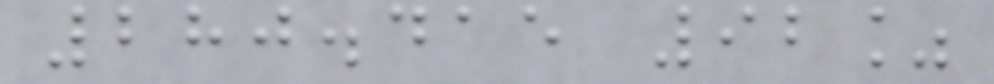280.415 92%
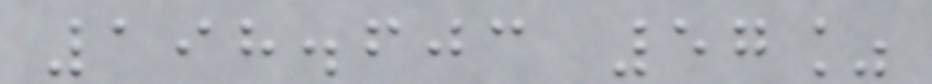198.603 57%
